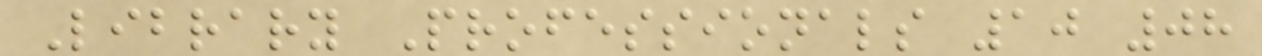Library Professionals 10 08
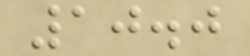10.0
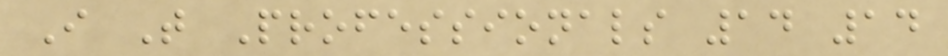I T Professionals 14 14
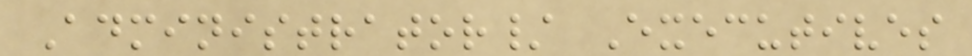Administrator/ Executives
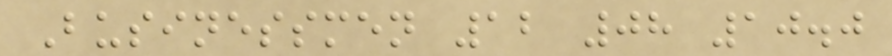Businessmen 12 08 10.0
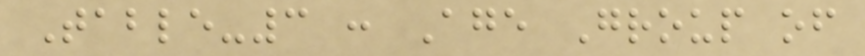Table-3 : Age Group of
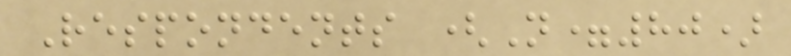Respondents (N=80)
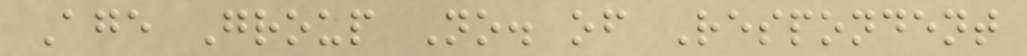Age Group No. of Respondent
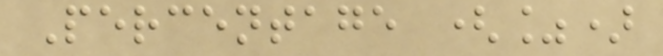Percentage (%)
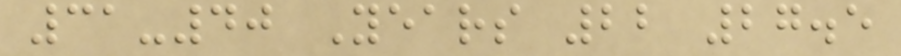31-40 Years 22 27.5
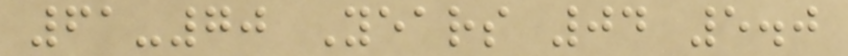61-70 Years 04 5.0
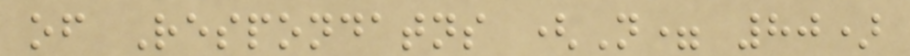of Respondatns (N= 80)
